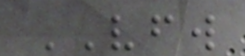VFW
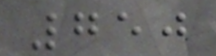750
